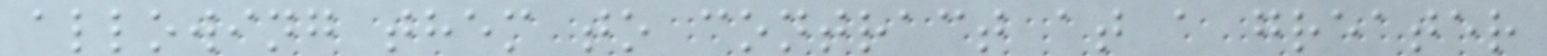allowing them to contract at a greater
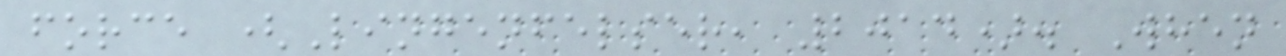force (Lingenfelser, 2014). When
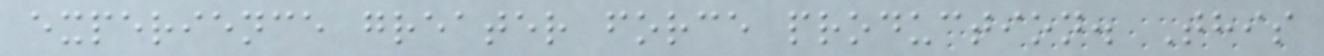experience greater force production. This
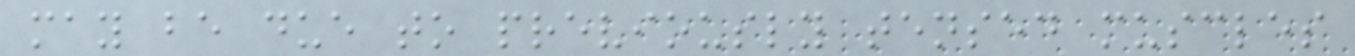may be due to previously tensed muscles
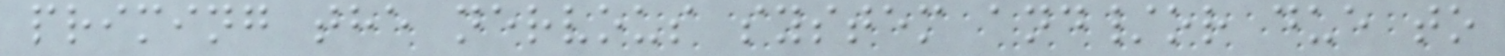priming the nervous system and/or due to
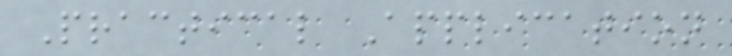Practical Application
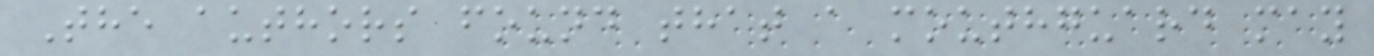The authors found that a mouthguard may
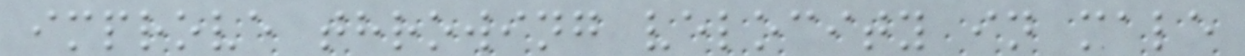improve throwing velocity in male
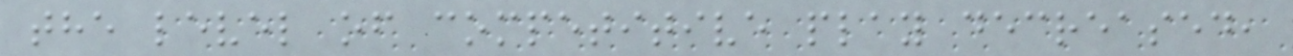the level of competitive play decreased,
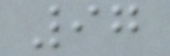97
